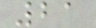21
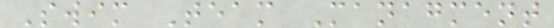Swim Team Managment
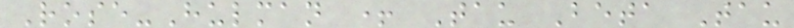Rose-Hulman + Tau Beta Tau
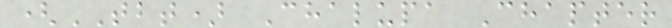(TBT) Chalupa Chapter
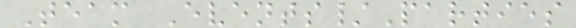Team Events/Parties
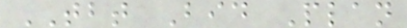TBT Bid Plan
